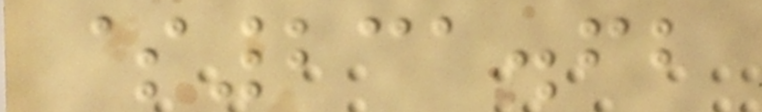$231.62
